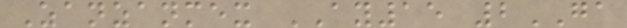Zanzanmex AY15 2GA
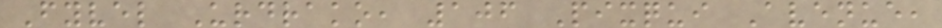Fyvel Urdrako, 106 Pixqui Avenue,
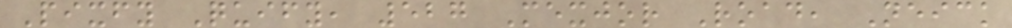Pixfy Quify, 527 Mexjor Road, Neick
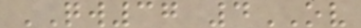QW37 4OV
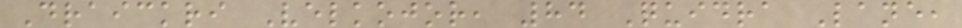Draickri Velkojor, 84 Quidra Lane,
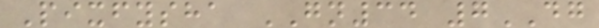Pixfysha GN34 7DG
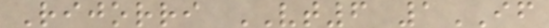Rijorri VT6 1IF
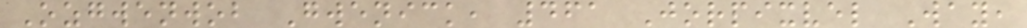Ozgwenwob Gwenick, 461 Jorpixvel Way,
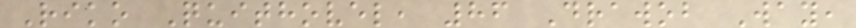Riko Quithovel, 86 Drawob Way,
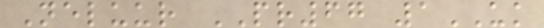Neluur PR67 1UK
